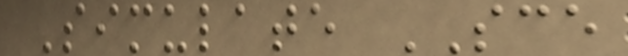Simulate SCE
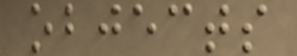objects
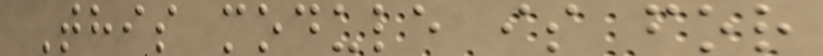This module is for
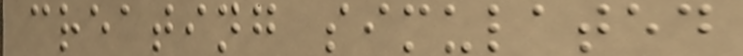creating simulated
